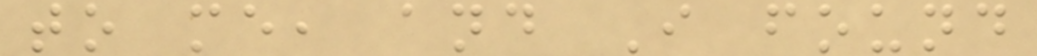to me, and I found
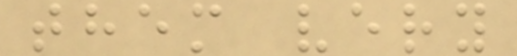them very
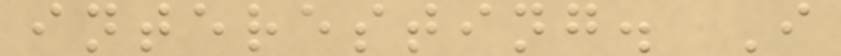interesting. I
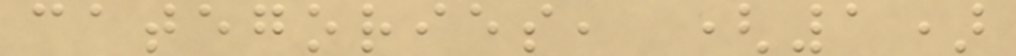categories, (1)
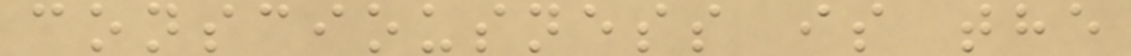consciousness is the
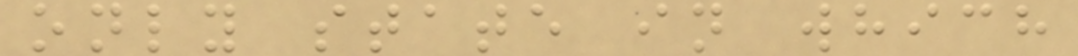only state in which
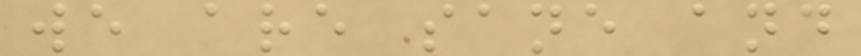we are sane and
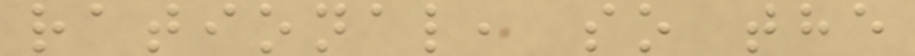rational, so the
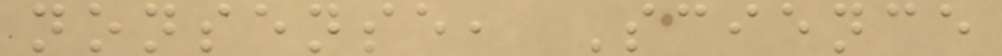nonsense, Science
